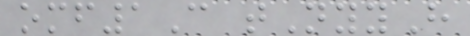omf1C tNyyH
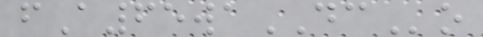fA65waDCo
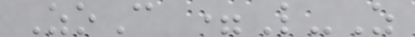ZoC =L-Z
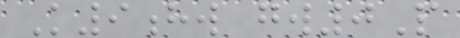K9hw gw0P
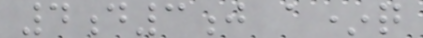4d3j a*q
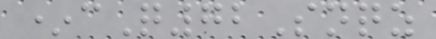*cQ72Snqz
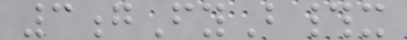3gFyB#x
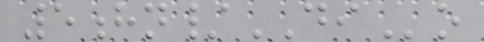5hn/DIo
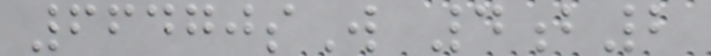66470sW 4b2
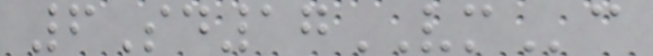6Sd17VMc
